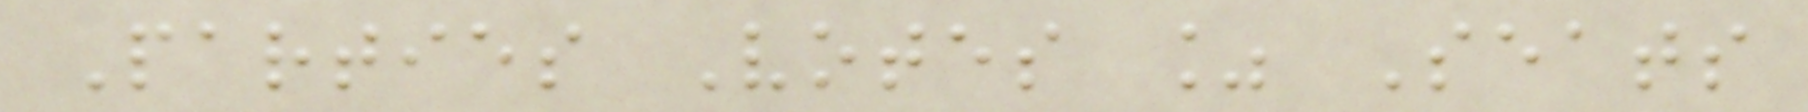Parties Votes % Seats
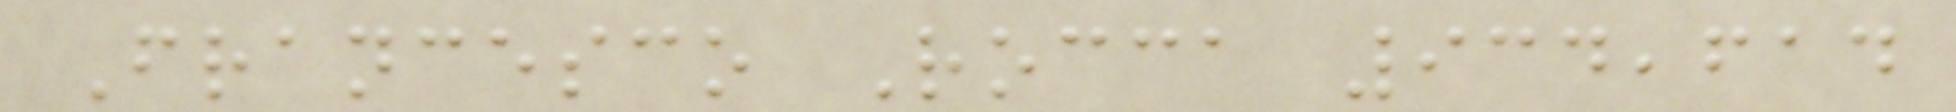Francesco Rocca 934,614
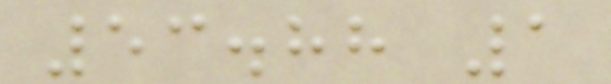53.88 1
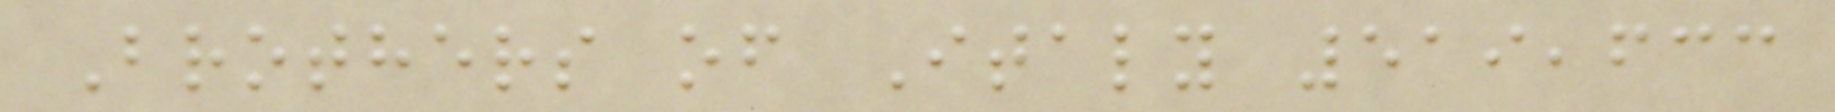Brothers of Italy 519,633
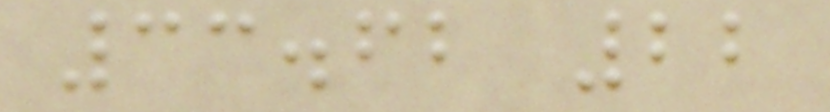33.62 22
